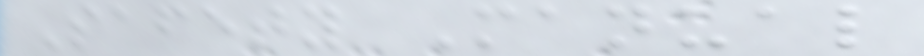Safety Manual
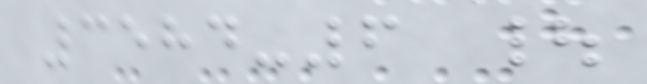3584-6 |
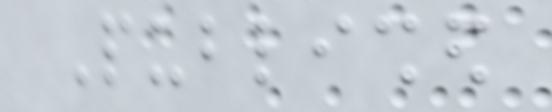Published
